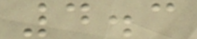4.3
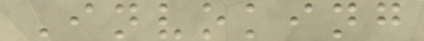Invoking
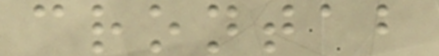crontab
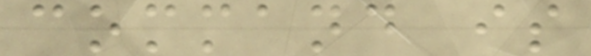command is
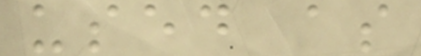used as
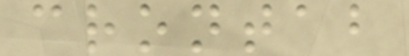crontab
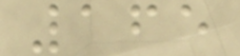165
